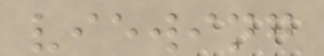viewing
